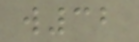w32
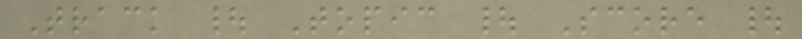Track | Topic | Score |
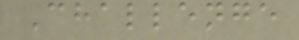Challenge
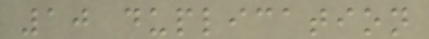10 duplication
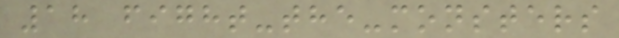18 fight-the-monsters
